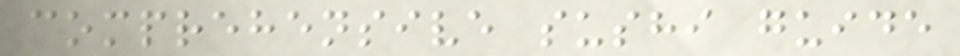comprehensive sushi guide
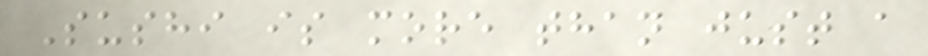Sushi is more than just a
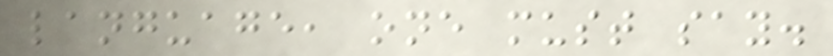language, one must say.
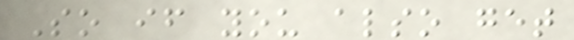So if you also get
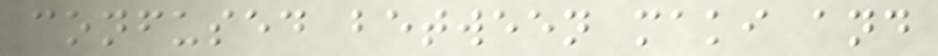confused between maki and
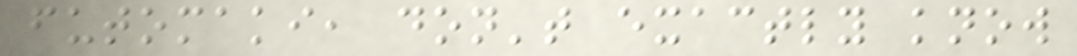futomaki, don't exactly know
